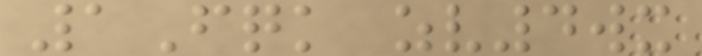1Fqk zv4wx
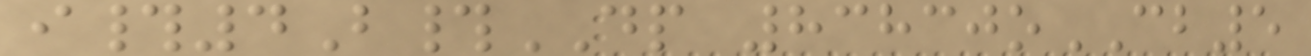i#4B#DP 83830oCB5
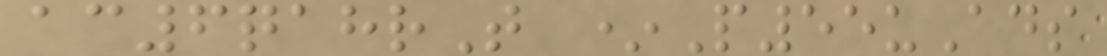ac6qahrT *P55uAds
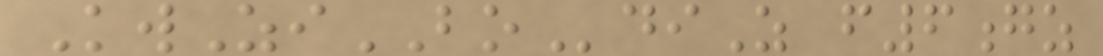KwZiBOdiZ f6gz
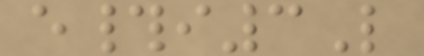e#i3L
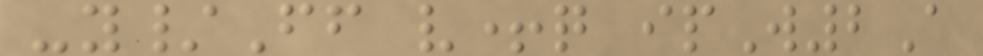-y/Ff v+q ipW2A
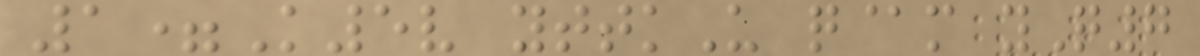1=K5v yttkU q@m yQ7
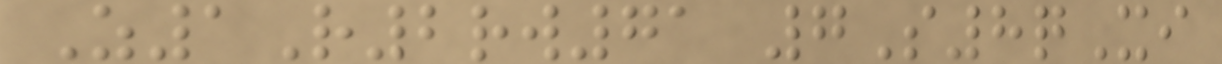Z1R2rw71 7S8qXi
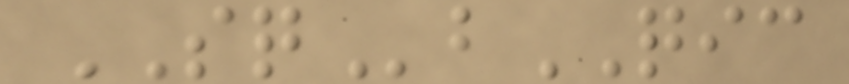SQbQIC
